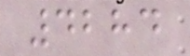4284
